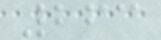263
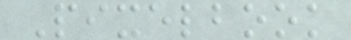Pixelbook
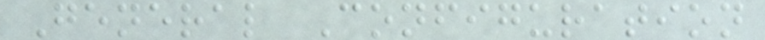General Configuration
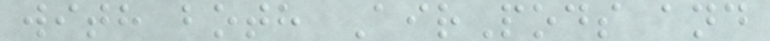with both AirPods and
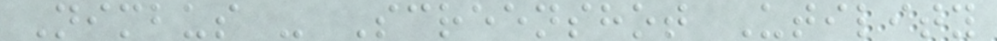Nimbus - Screenshot Utility
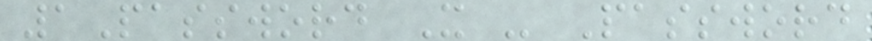1Password X - Password
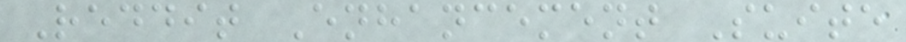Reddit Enhancement Suite
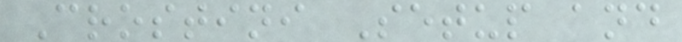Crostini Setup and
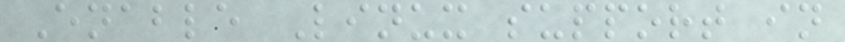Enable Linux support in
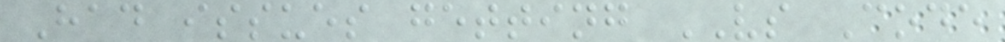Had issues getting VS Code
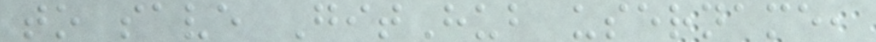to save GitHub username,
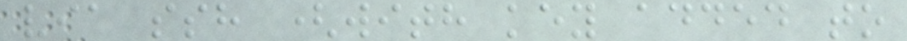via ssh (with key added to
